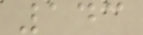143
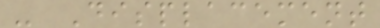- Displacement
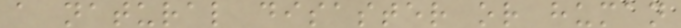a natural disaster or human
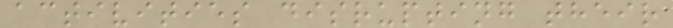activities disrupting their
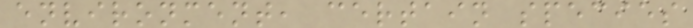environment, certain species
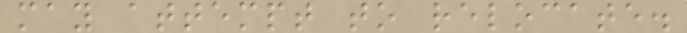may attempt to relocate.
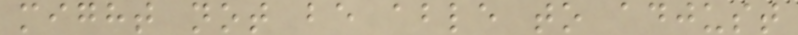might not be able to adjust
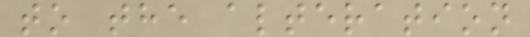to the alteration
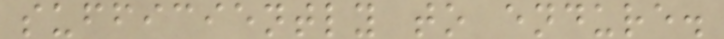sufficiently to endure.
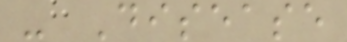- Disease
